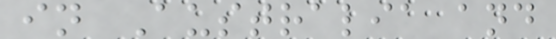in Australia and
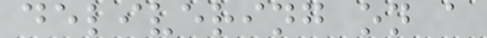delivering on a
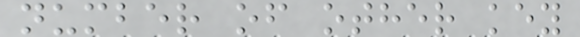number of other key
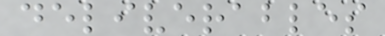deliverables
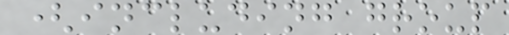(including group
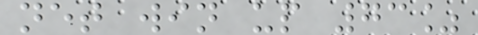net win up 73%
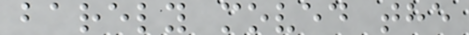barely moved the
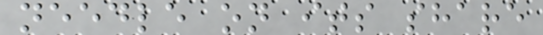needle on its share
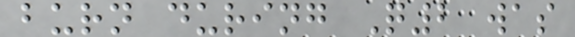burn during Q2 was
